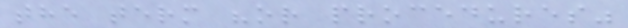the term "or procedures"
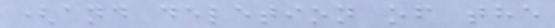(and deletion of the
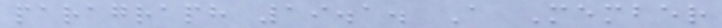paragraph 19.1. A Member
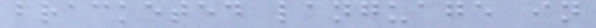bracketed language in
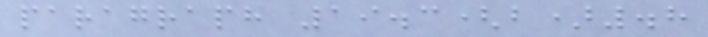paragraph 19.3(b).8
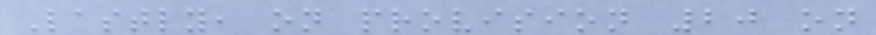Lastly, on provision 20 on
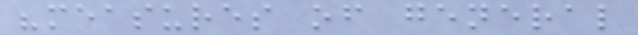"measures of general
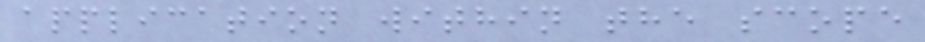application within the scope
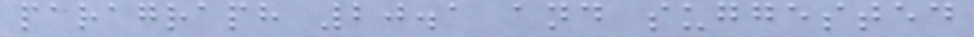paragraph 20.1 and suggested
